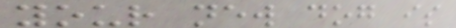your new dog is
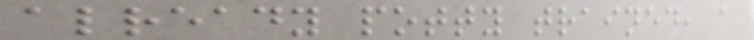already potty trained, a
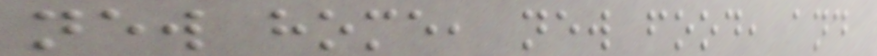new home, new food, and
